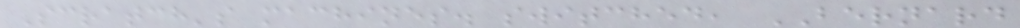Scratch's machines. switched, BERNARD
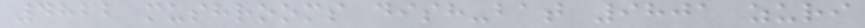4822 mushrooms dish-bat 9801 zuri
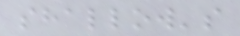shallow's
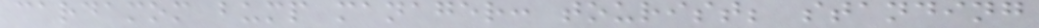cardamom bump manager: tourist; standing
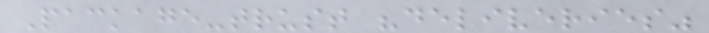Package-trust "deliveries"
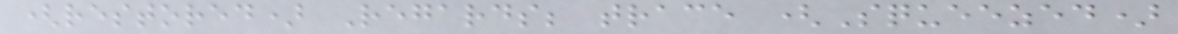(restored) Regards; trace (Squeezed)
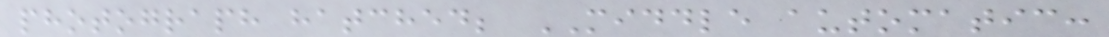photograph hatched; MIDDLE automatic:
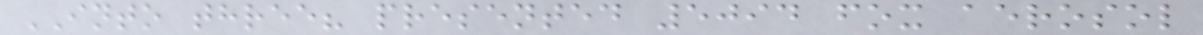INTO three? presented 5094 fox aerosol
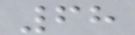68
